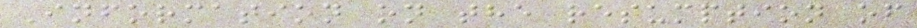Information on the resumption of
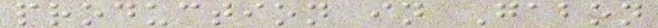production in Gabon
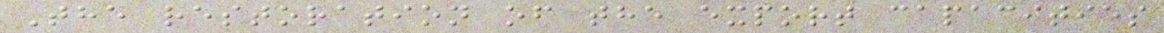The restoration of the export capacities
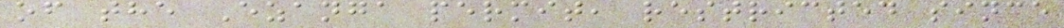of the Ezanga permit, restricted since
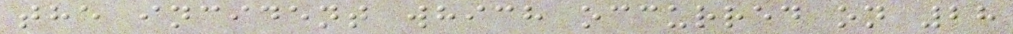the incident which occurred on 28
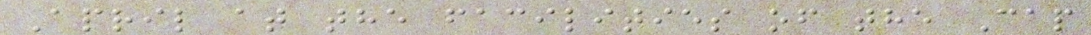April at the facilities of the Cap
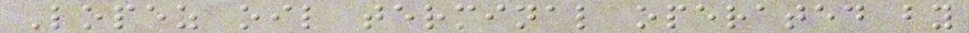Lopez oil terminal operated by
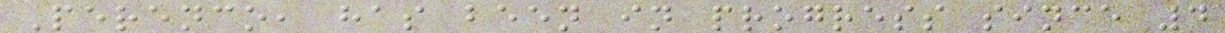Perenco, has been in progress since 4
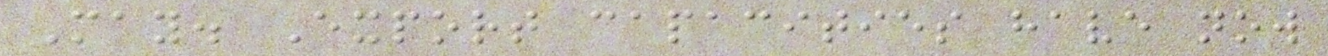May. Export capacities have now
